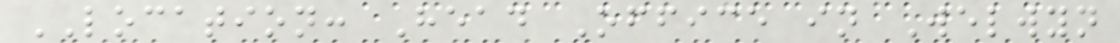LOCATION: Head Office in Welwyn
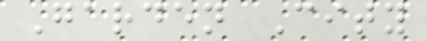Garden City
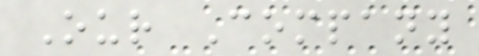Our Company
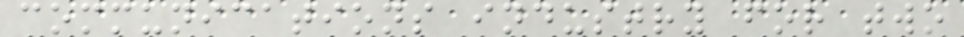communications industry for two
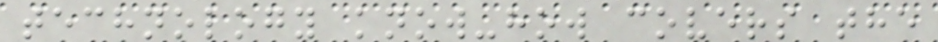technology know-how covers the
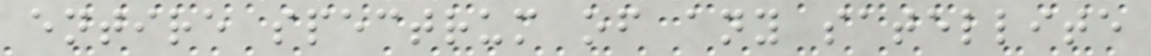entire spectrum of any satellite
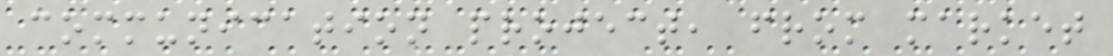communication project, from market
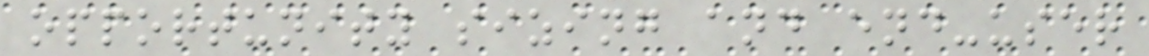opportunity sizing and end-user
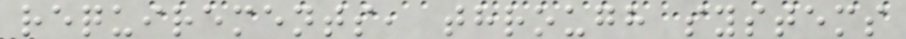requirements, through systems
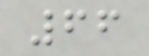66
